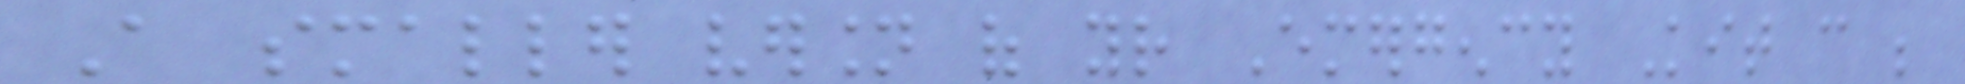A smaller version of your Emergency Kit can be
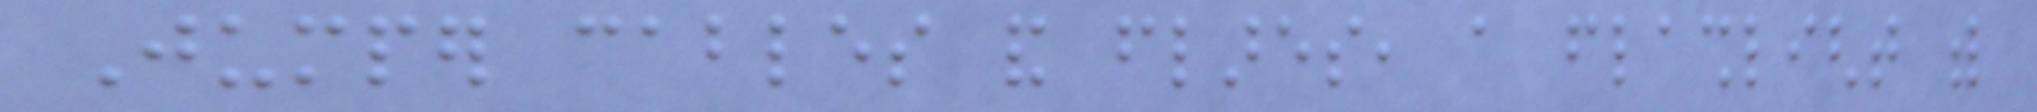Jumper cables and flares, a flashlight with
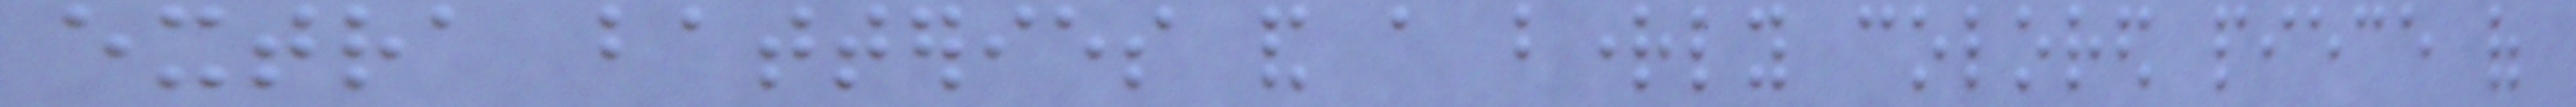extra batteries and a brightly colored piece of
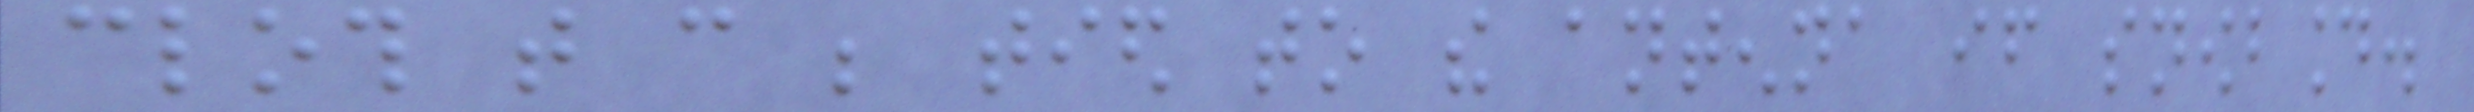cloth that can be tied to the antenna if snowbound.
